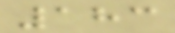183
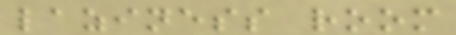laziness room
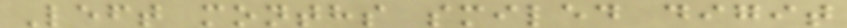Left months smiled digit
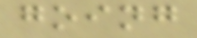going
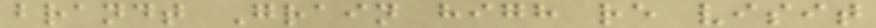brandt Grain high re visit
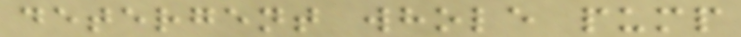detergent whole pump
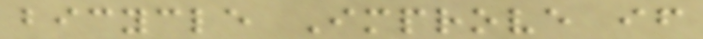bicycle Improve if
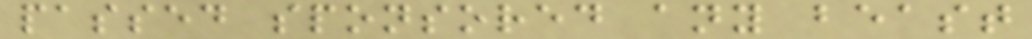passed sponsored any beast
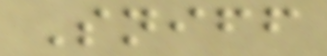Sniff
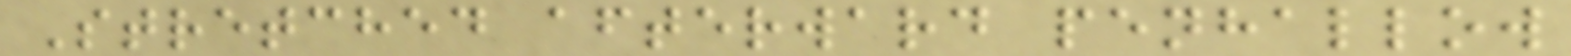Stretched afterward penhallow
